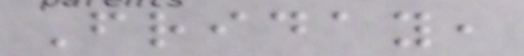Friday,
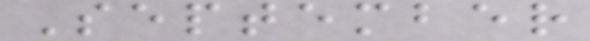September
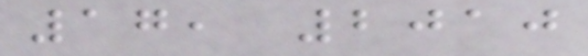17, 2010
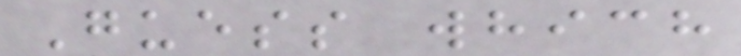Guess which
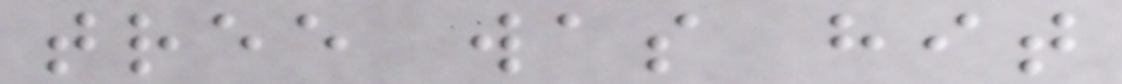tree was hit
